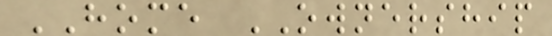HOME OWNERSHIP
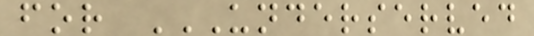for UNDERSERVED
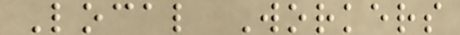Local Workers
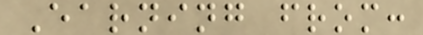Earning from:
